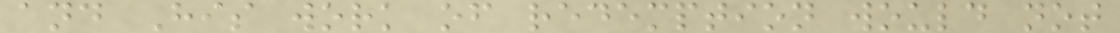and His work of redemption would not
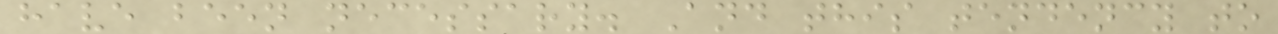have been necessary. And this tendency to
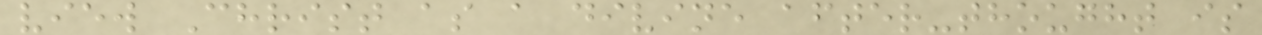view Christ as a divine after-thought is
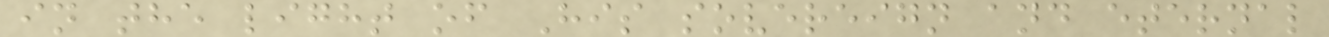in the light of His sovereign and eternal
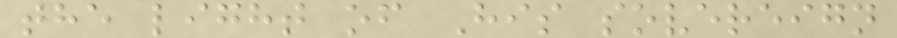the light of His sovereign
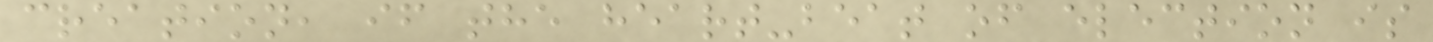creation, if the heart-beat of election is
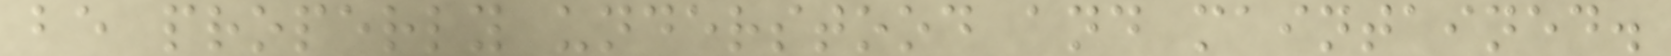be properly understood and maintained.
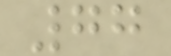77
